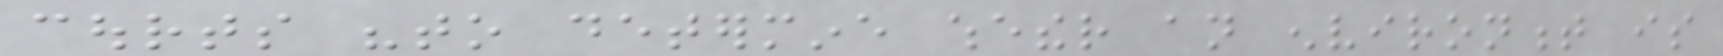courts "to determine whether an environment is
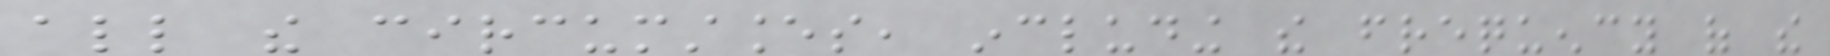all the circumstances, including the frequency of the
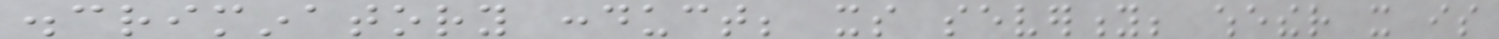discriminatory conduct; its severity; whether it is
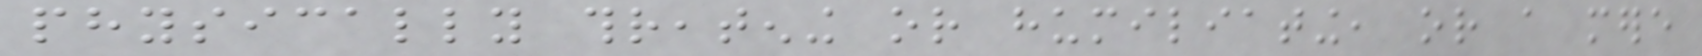physically threatening or humiliating, or a mere
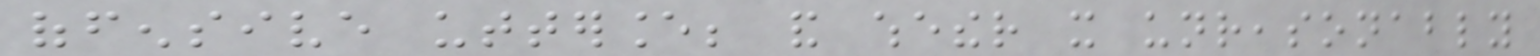offensive utterance; and whether it unreasonably
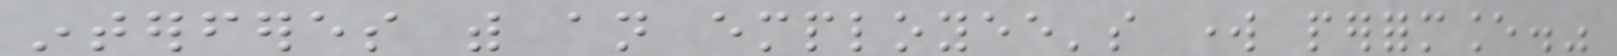interferes with an employee's work performance."
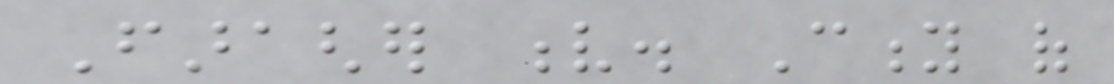Faragher v. City of
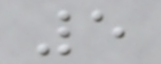5
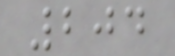204
